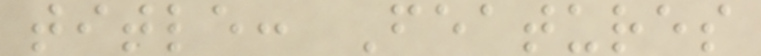title: Features
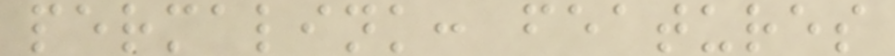permalink: features
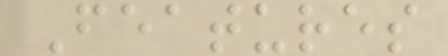Features
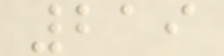219
